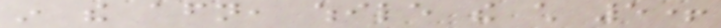in the afternoon, while the child 5+
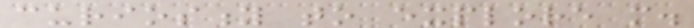curiosity to explore more.
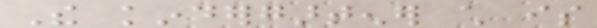The kindergartener child is
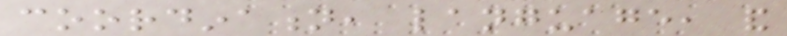coordination, language, and
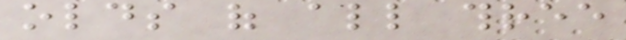olds of all three
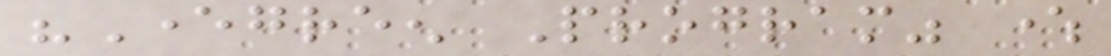"Evergreen Program" where
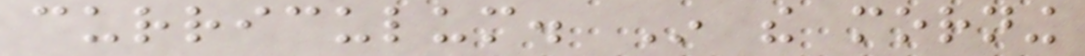curriculum. In the morning
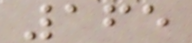165
